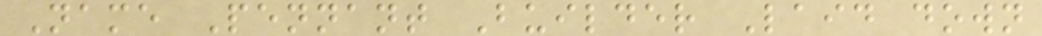Name Pennant Builder Laid down
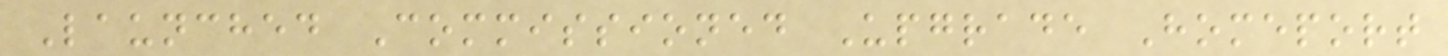Launched Commissioned Upgrade Homeport
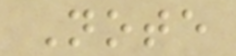Note
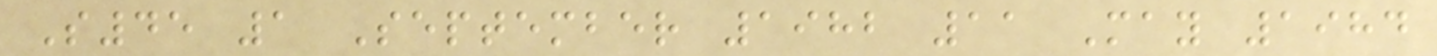S45 1 September 1982 11 May 1984
